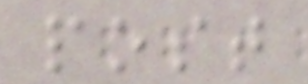post
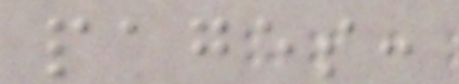pages:
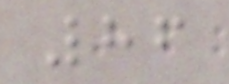86
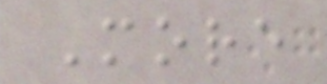More
